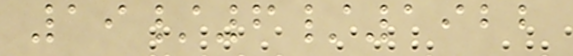19/6/1922
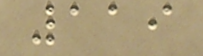119
